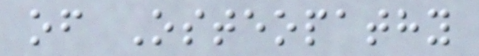of Osteopathy
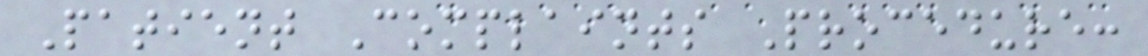Patient Complaints Procedure:
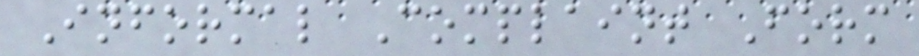Informal Complaint Form
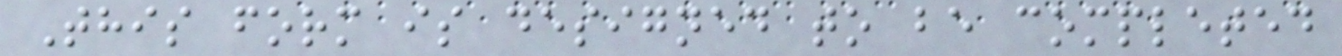This form is designed to be completed
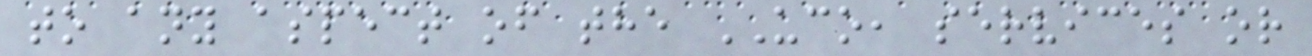to any aspect of the UCO, services or
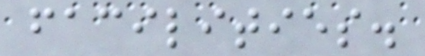facilities.
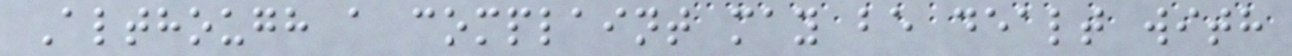Although a complaint may be dealt with
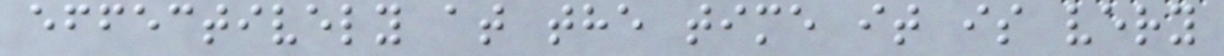effectively at the time it is very
